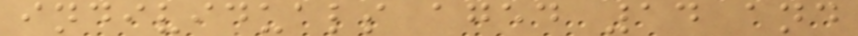individuals aged 14 and
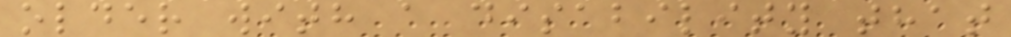older with a disability that
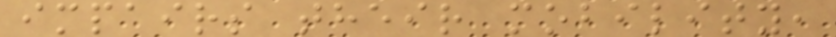impairs their mobility,
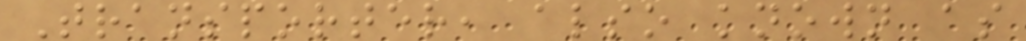Transporter, also known as
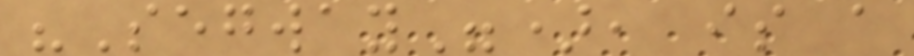"Segway"), is a
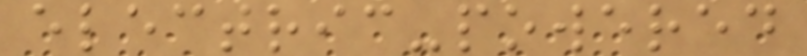electric-powered
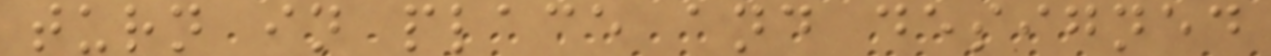turn in place and designed
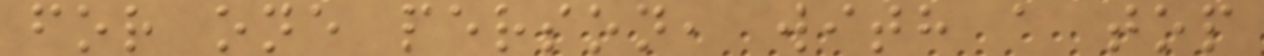for one person, with a top
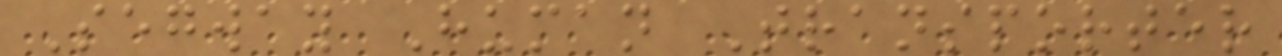Segway Human Transporter
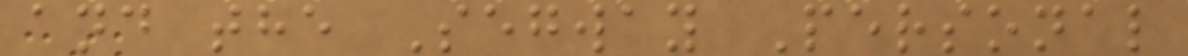and the Segway Personal
